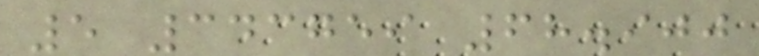5 343759 68.900
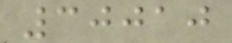30010
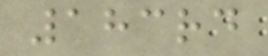183rd
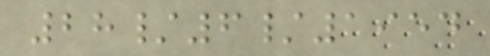28/6/1954
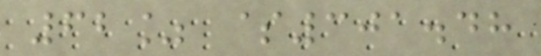62% $301.48
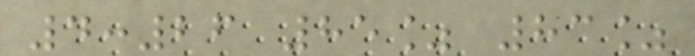4:26 85% 83%
